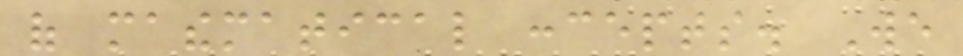of mathematical concepts. We
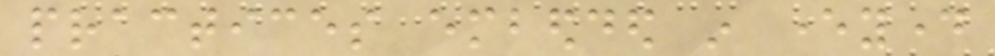practices embedded in everyday
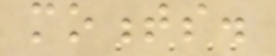moments.
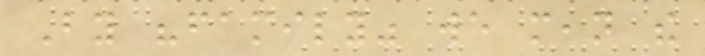By "family" we mean the
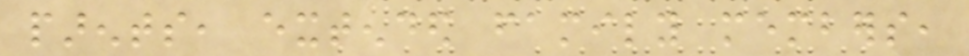parents, extended family members,
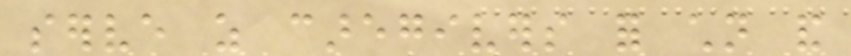serve as caregivers for children and
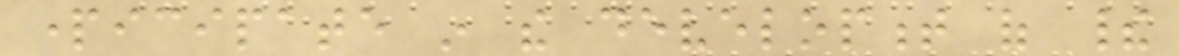participate in the development of their
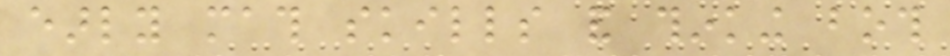early math skills and thinking both
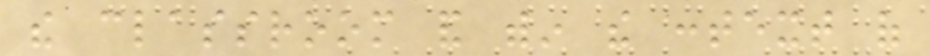the classroom and within the context of
